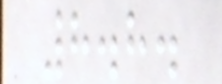8.8.
